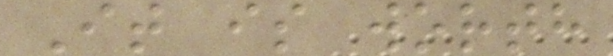It is worth
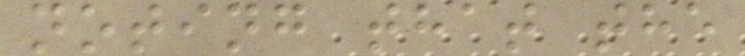noting that the
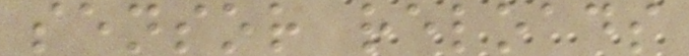sensor reloads
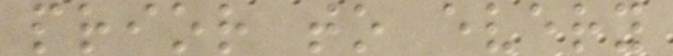prior to every
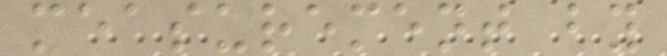measurement by
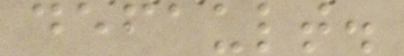default.
